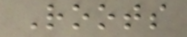Roots
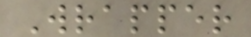Wrapper
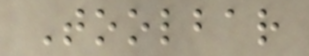Toolbar
